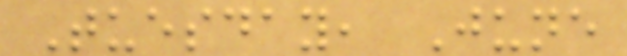Tuesday, June
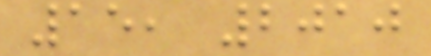15, 2010
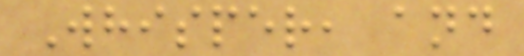Whisper, and
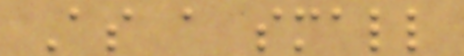As a small
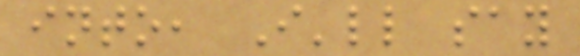into, I'll say
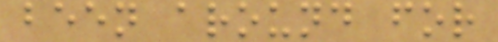been around for
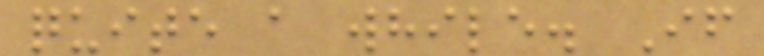quite a while. If
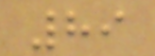89
